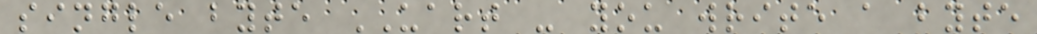single byte UART - you write a byte
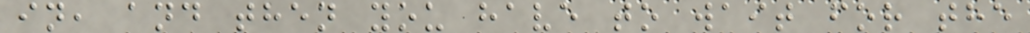in, and then you have to wait for the
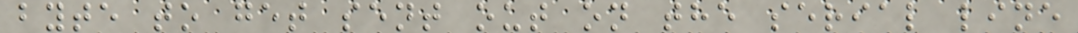byte to get sent out on the serial line
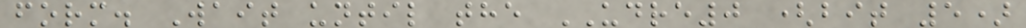form. Wait until the UDRE0 (bit 5)
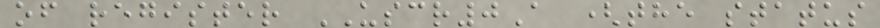of register USCR0A (the status
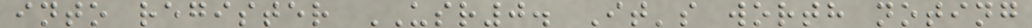into register USR0. It's worth noting
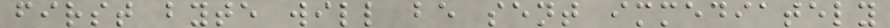first byte will be sent immediately
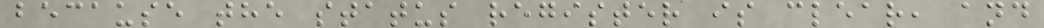because the status register is clear, and
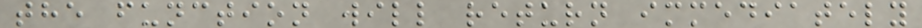the function will return immediately
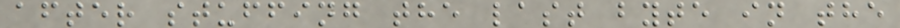after stuffing the last byte in the
